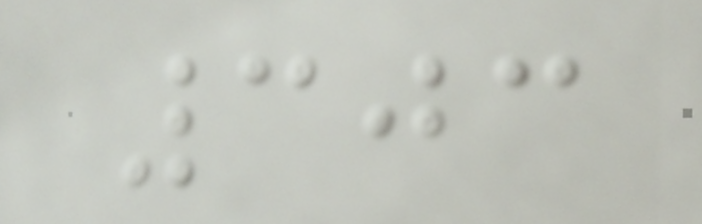303
